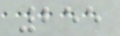255
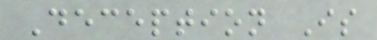Deception Is
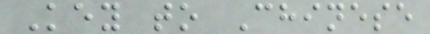Key to Chinese
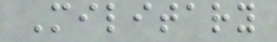Military
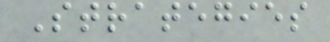Strategies
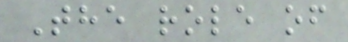The role of
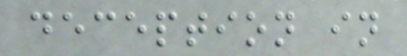deception in
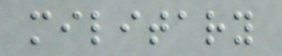military
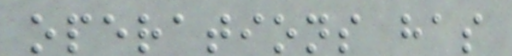operations has
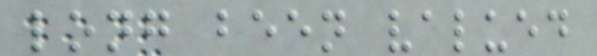long been valued
